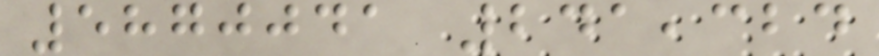5870041 241,324
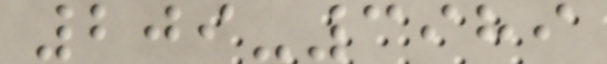209-3989
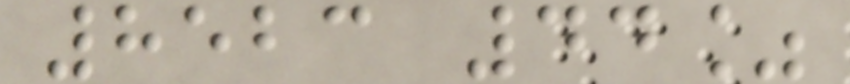8523 44%
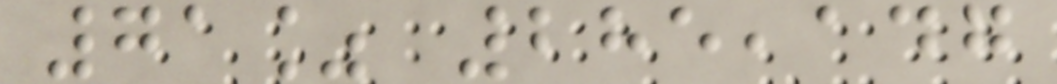71% 285,147
